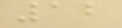12
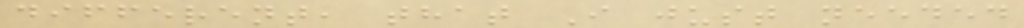different, that I just needed
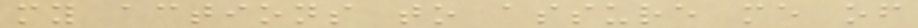my actions to assure me of
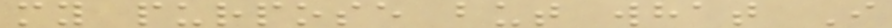my purpose but what I
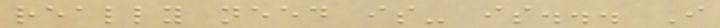really need is- is... I
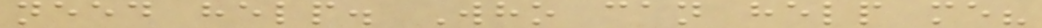need help. Who can help me?
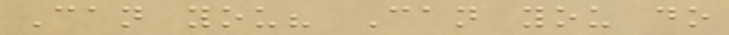Can you? Can you do
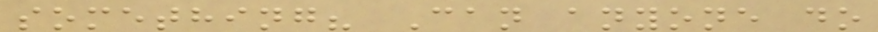something? Can anyone do
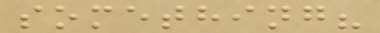something?
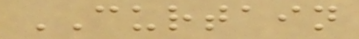CURTAIN
